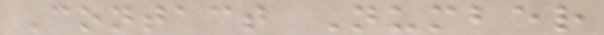Contact Number
